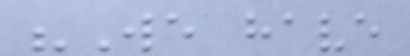"We have
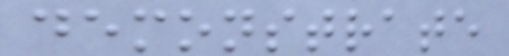demonstrate
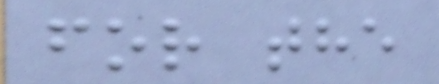for the
